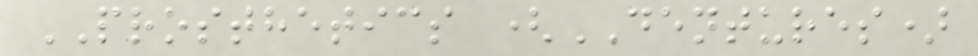PROSTHETICS (DENTURES)
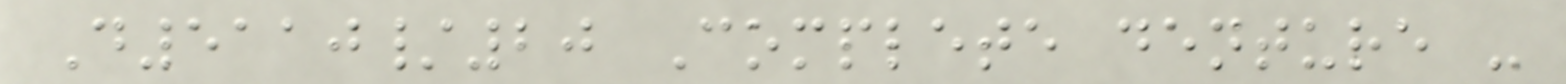D5110/20 Complete denture -
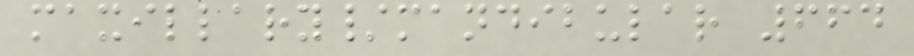maxillary/mandibular 664
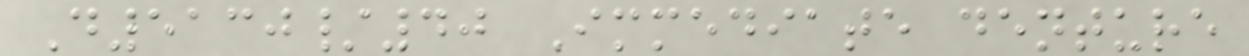D5130/40 Immediate denture
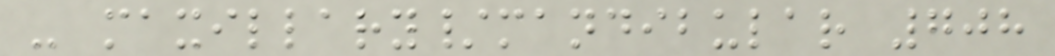- maxillary/mandibular 708
